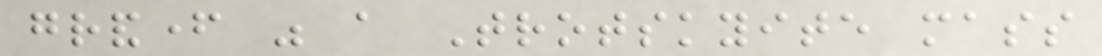grandfather was a Trotskyite mass
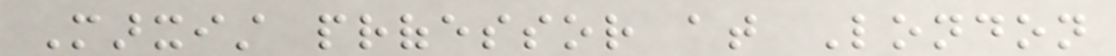Marxist professor at London
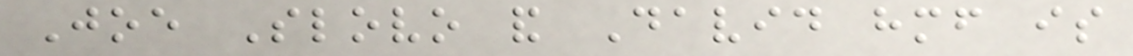Joe Slovo and David himself is
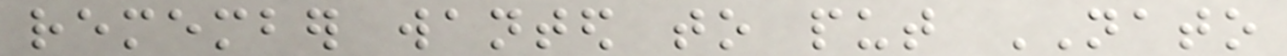remember wanted to put NATO
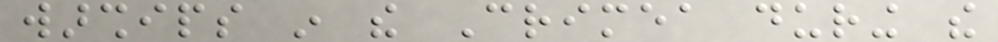warships in the Crimea during the
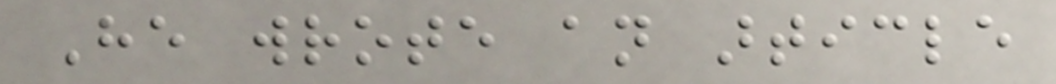He wrote an article
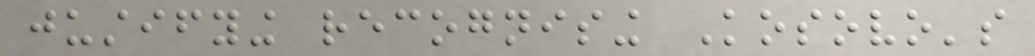justifying recognising Kosovo's
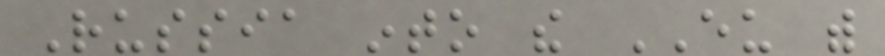Russia into the EU with
